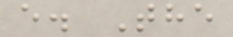e. The
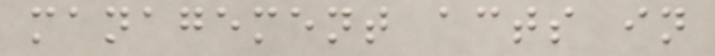management acts in
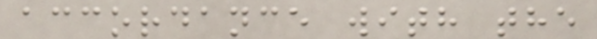accordance with the
